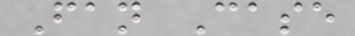Fan Case
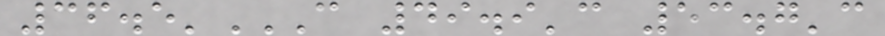36.5'C 49.9'C 53.7'C
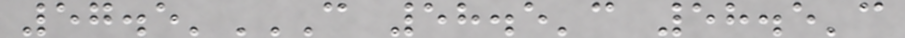57.5'C 58.5'C 58.5'C
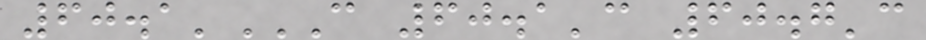60.1'C 60.1'C 60.7'C
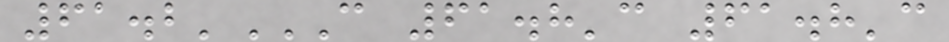61.2'C 61.8'C 61.8'C
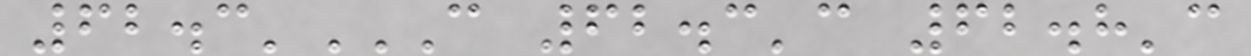62.3'C 62.3'C 62.8'C
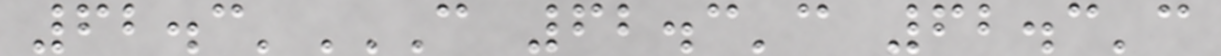62.3'C 62.3'C 62.3'C
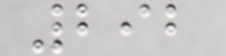292
